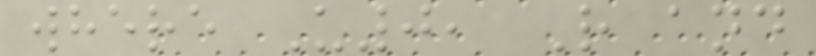where U0, R and
